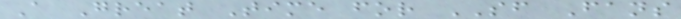A Great Time for SF Fans
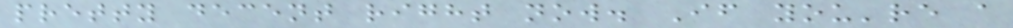pretty decent right now. If you're a
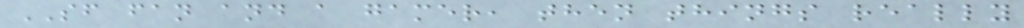SF fan and a gamer, then things really
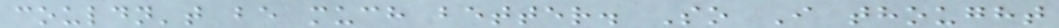couldn't be much better. So I thought
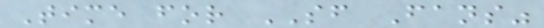Time for SF Fans"
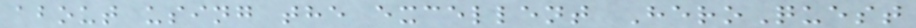about using the excellent HeroQuest
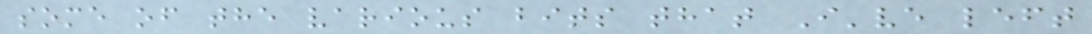some of the various bits that I've left
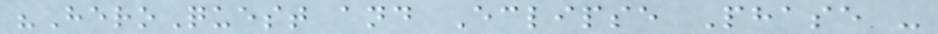"HeroQuest and Eclipse Phase -
